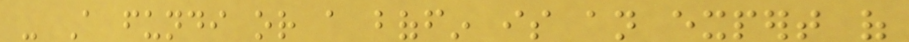- A fundi or a boffin is an expert of
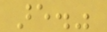are."
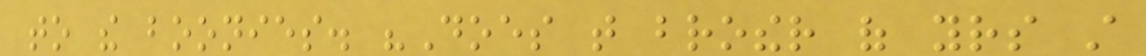to the boonies. "Does that brother of yours still
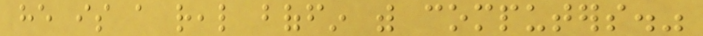he is a real boffin with computers."
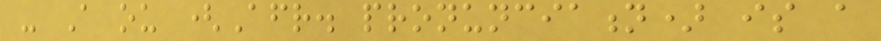- A ou (Afr. pronunciation) is a
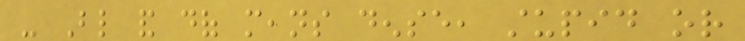- Blind and dof means dense, stupid or
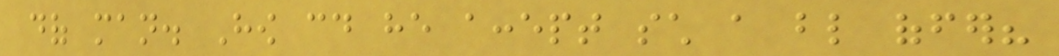dof man. How could he accept such a blind offer?
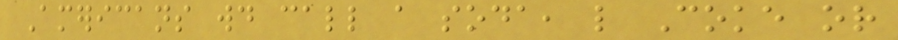Americans would call a soda, like Coke or
